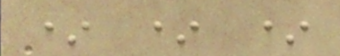* * *
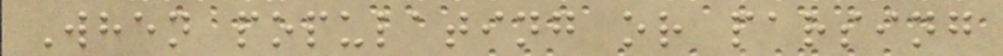When populating or parsing
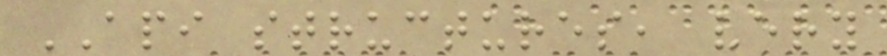API structures, very
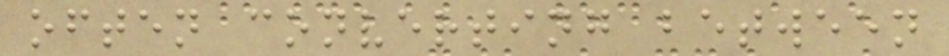often converting between
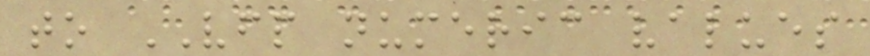to VFP numeric values
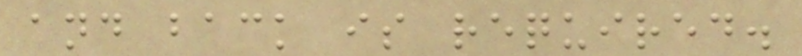and back is required.
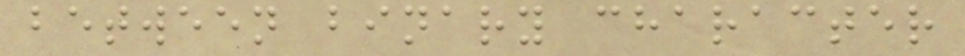between binary character
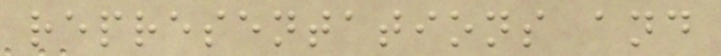representations and
